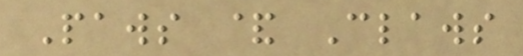Paws & Claws
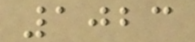1023
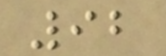92
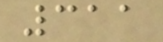311
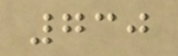730
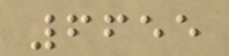6655
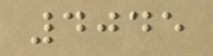4045
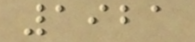1921
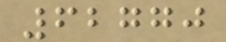62770
